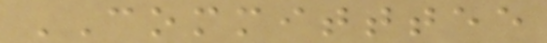COMMITTTEE
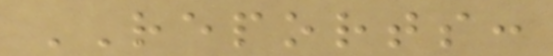REPORTS:
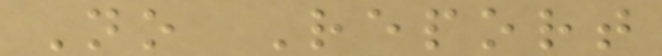No Report
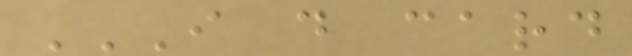I D CARD
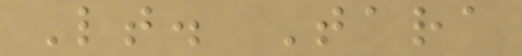Lt. Tara
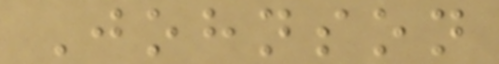Johnson
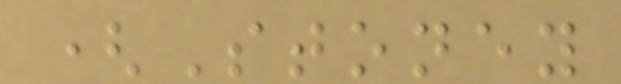(Stoney
